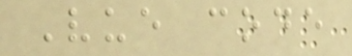Vue code
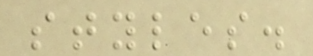styles.
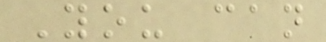You can
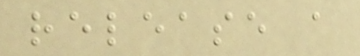release a
